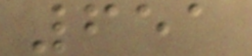651
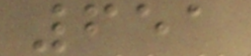651
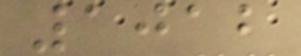1012
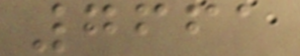7661
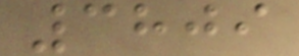3809
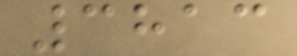3813
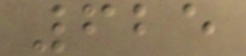625
